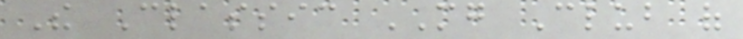The Classic MG Club of
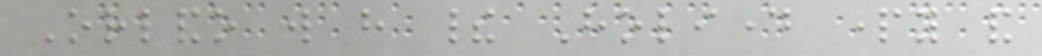Orlando will have their Holiday party and
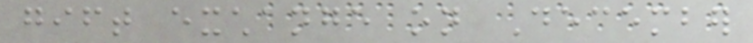gift exchange on December
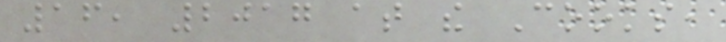16, 2017 at the Cooks,
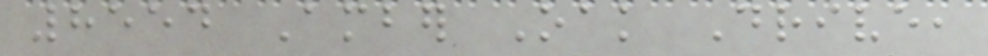8554 Amber Oak Drive,
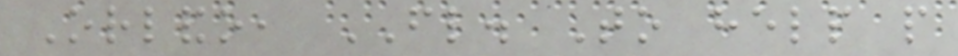Orlando, FL. To help people
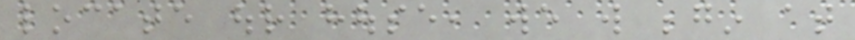locate our house, we will begin at
